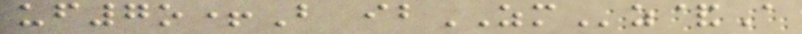uf7o+B ibZMz&A
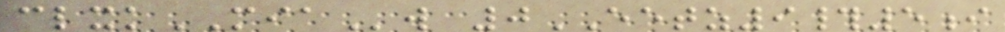clxkMIAw 0EETZ9#5i
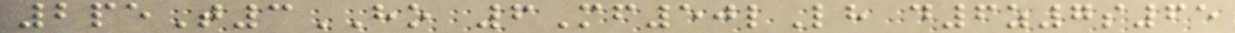2peT3HO 6Mf50lLh d6z7s65
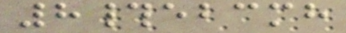8#ebcmh
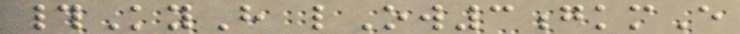#KyH lOw3gkmE
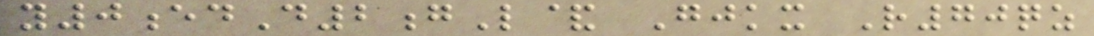y0edD2gL& Gjkx R70qz
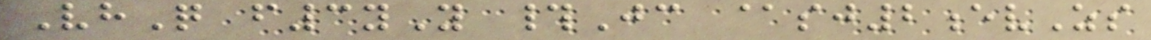VhQ f3yY #Jc @sj2evZs
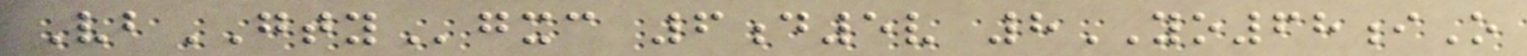VbGTYgxc 6d5v 8YO68iO
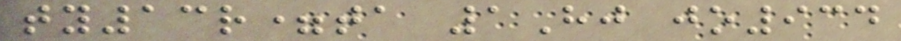ty13r=ta 1Hj jo934
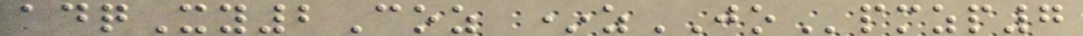adqXy2Coz *zJOpmzp7
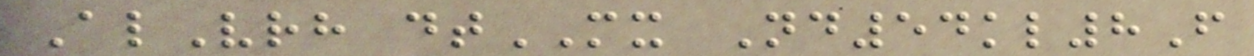AlVrh dtMX Nd54kl8F
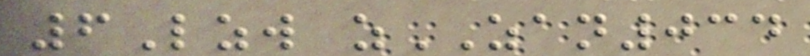6Lzw zZAN034
